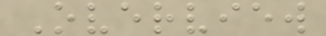Overview
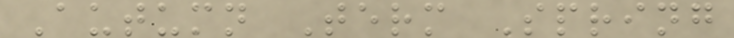Autumn Term Spring
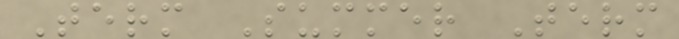Term Summer Term
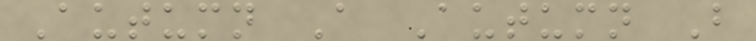Autumn A Autumn B
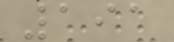191
